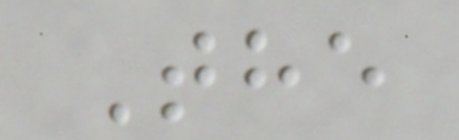The
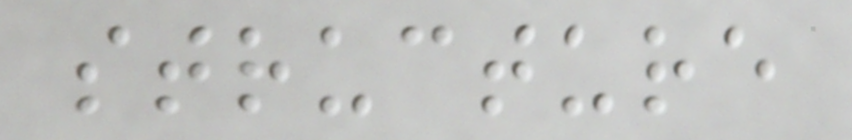structure
